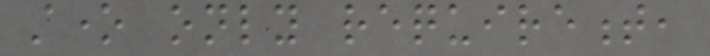stone only requirement,
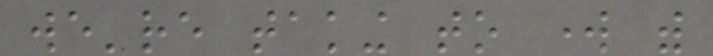we're taking to work with
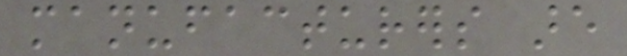manufacturers are
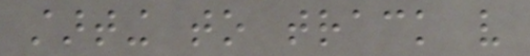starting to track very
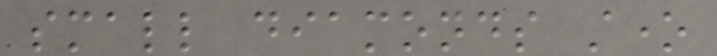small diamonds stone
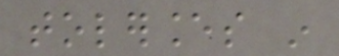tolerances in
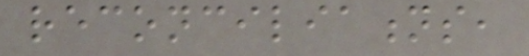reconciliations,
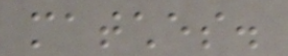matches.
